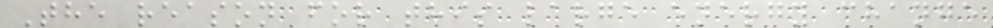The reason for this large energy change
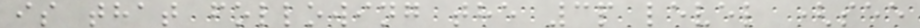is that following the 3p level (see
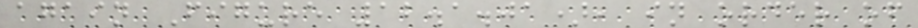again Figure 12.1.01), in order of
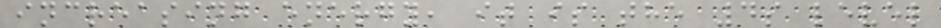increasing energy, it is the 4s level
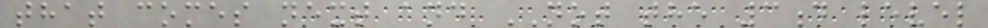that comes next and NOT the 3d level
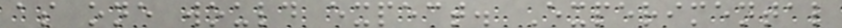as one would expect. Experimental
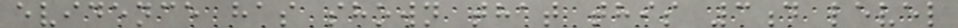evidence has shown that this 3d level
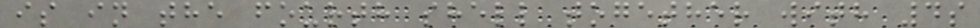is in the fourth shell together with 4s
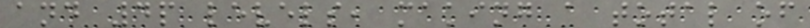and 4p levels, making a total of
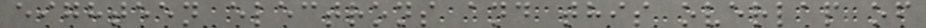eighteen electrons and this overlap of
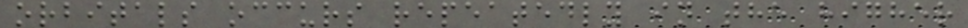orbitals occurs repeatedly in the higher
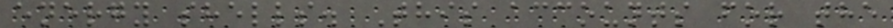energy shells. This accounts for the
